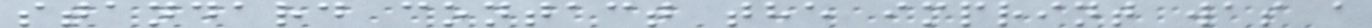standard contact the imprint was a
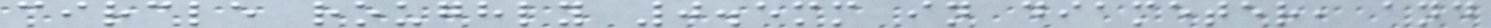circle roughly 0.5mm in diameter, and
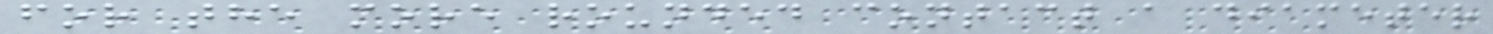for the more rounded contact a diameter
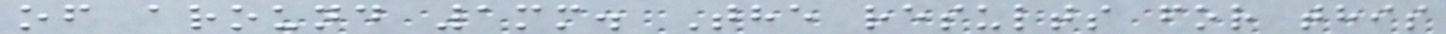of around 1mm. The results for this
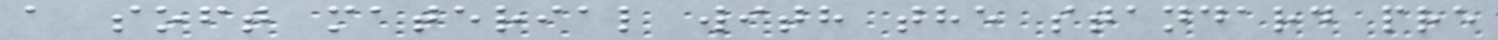a soft material with the standard pre
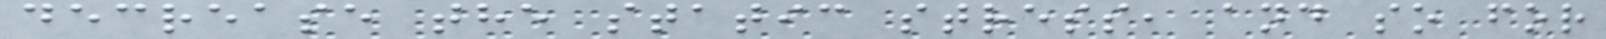decrease the static stress, and so for
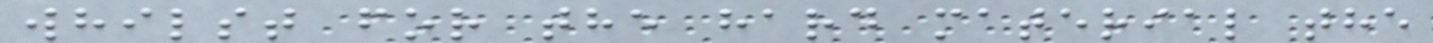whilst for the hard material the
